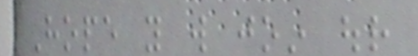Hope you will join our
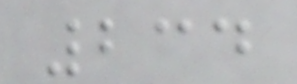234
